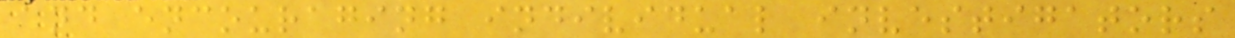and encouraging individual investigators
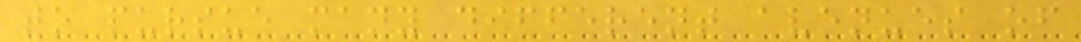to pursue many different avenues of
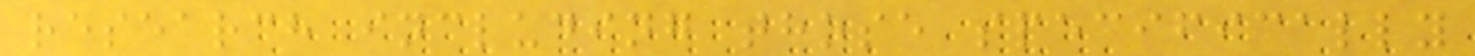research including those specifically
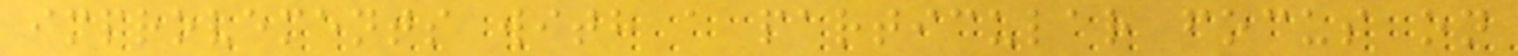improvements with a particular focus on
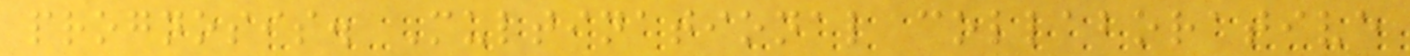prognosis. Multinational collaborative
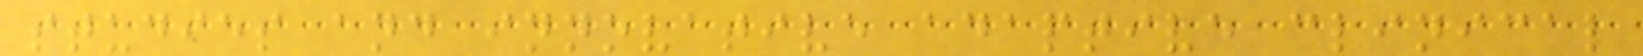studies and innovative adaptive clinical
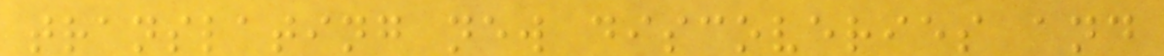translating new discoveries and
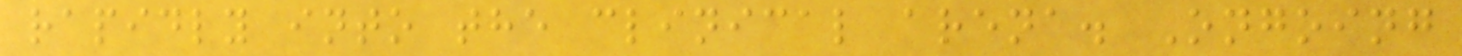rapidly into the clinical arena. Ongoing
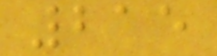215
